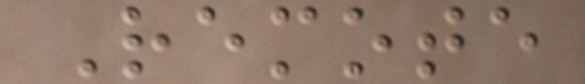Remote
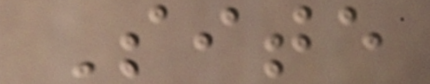Site
